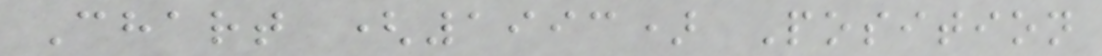Chart (1993) Position
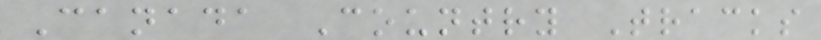Canada Country Tracks
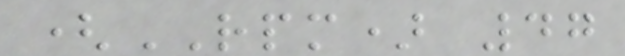(RPM) 47
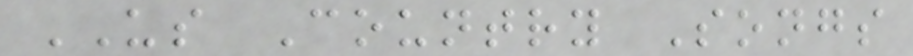US Country Songs
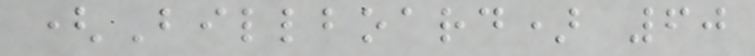(Billboard) 60
